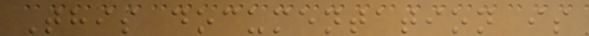This documentation is
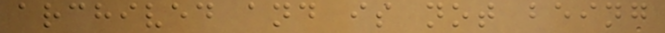archived and is not being
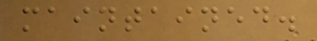maintained.
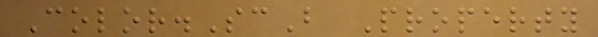Color.ScB Property
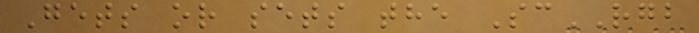Gets or sets the ScRGB
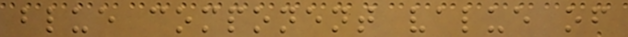blue component value of
